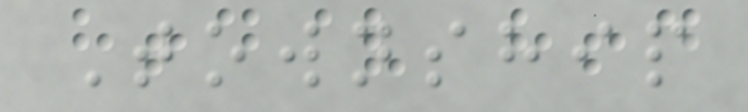Township
